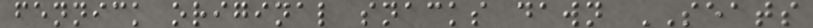fennick original snacks dawn SEATS
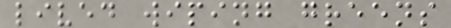lived wiping greens
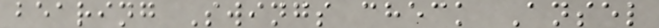bearing Swings check Ansel
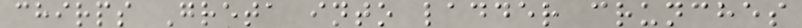chirps Greta into ladder crunches
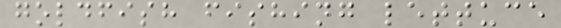goldfish fishing lettuce
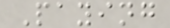Paying
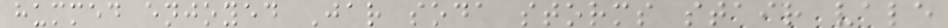hummed enjoyed Jar soda storms stair vale
